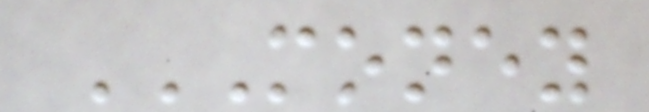MONEY
